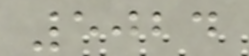5024
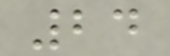24
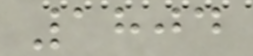1804
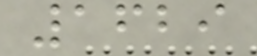1629
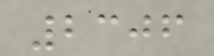2306
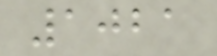1021
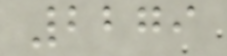2279
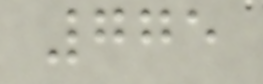775
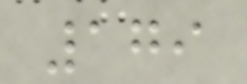179
